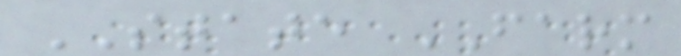STATE FARM
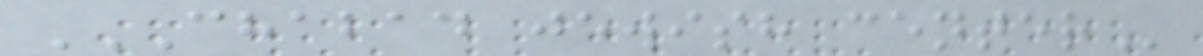CHABAD JEWISH CENTER
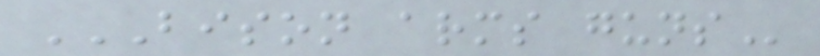BISON ARMS GUNS
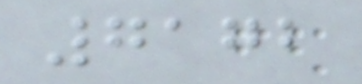7172
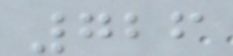726
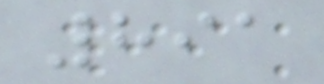891
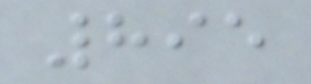895
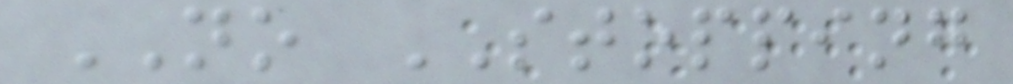NO STOPPING
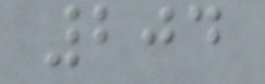204
